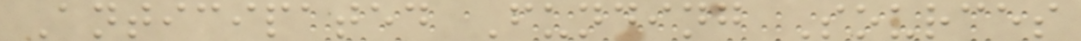Anticipated Funding Sources
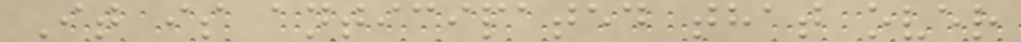It is anticipated that over
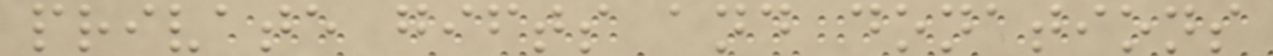private gifts and donations
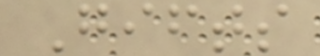Gifts
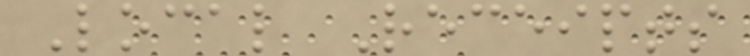Local Receipts
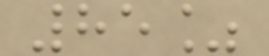85%
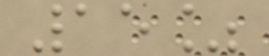15%
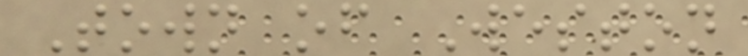Town of Weston
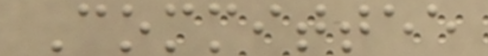Committee
